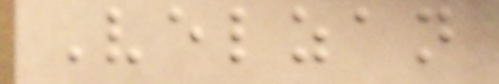Velzan
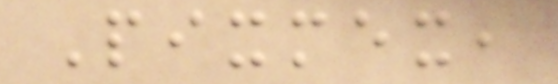Pixmex,
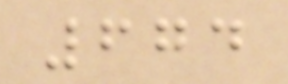674
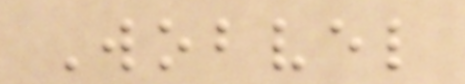Wobvel
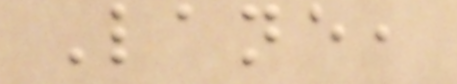Lane,
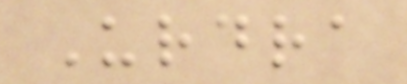Urdra
